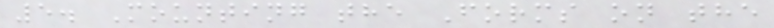5. Mounting the Forms on the
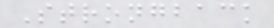Strongback
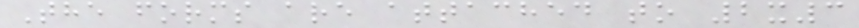The forms are attached to 2x3
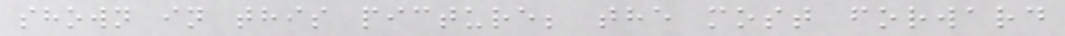shown in this picture; the most forward
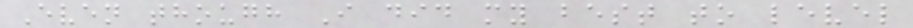Even though I did my best to level
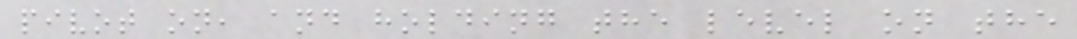pivot on, and holding the level on the
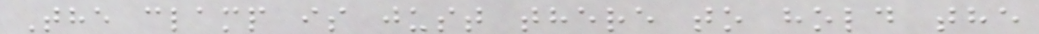The clamp is just there to hold the
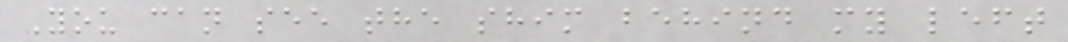You can see the shim behind my left
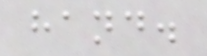hand.
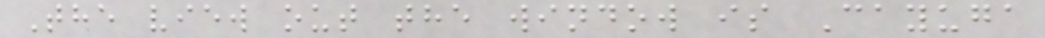The view out the window is Cayuga
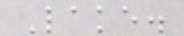Lake.
